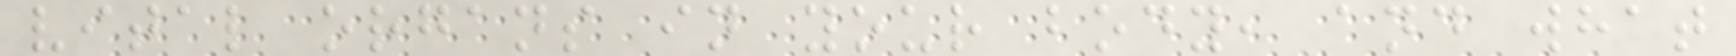vital organs in your body, and what
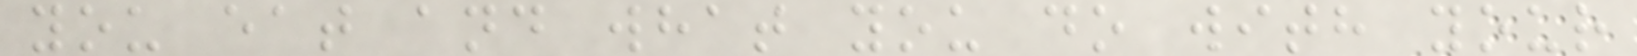you eat and what you do with your
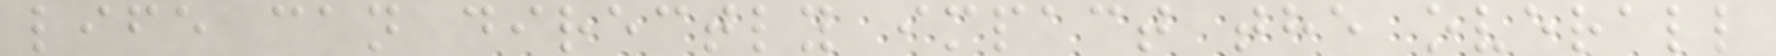life can directly impact the overall
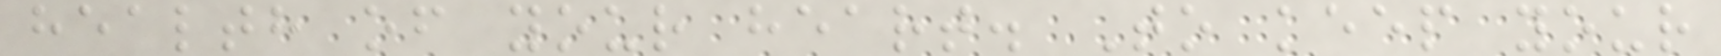health of your heart. To keep your
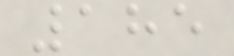185
